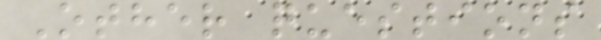Other questions
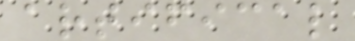artifical
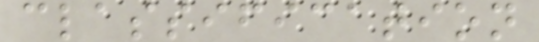classification
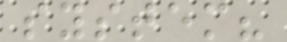system?
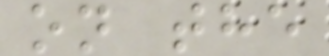on the
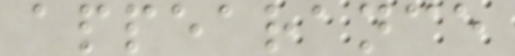appearance
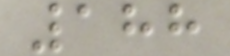188
